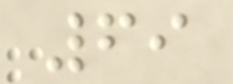69
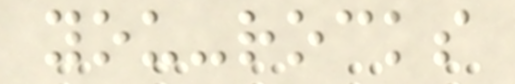you-rocks
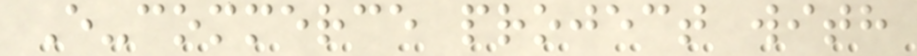E-commerce project with
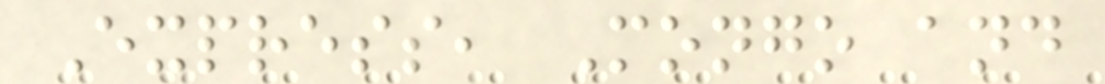Express, Mongo and
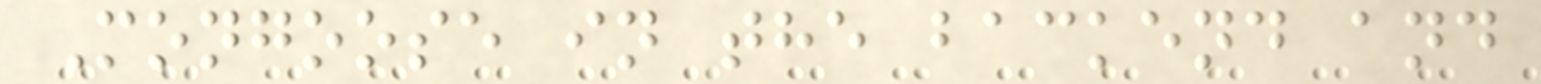Mongoose in the backend and
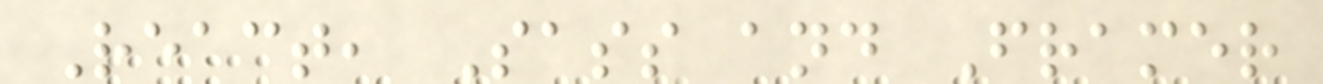React, Sass and Framer
